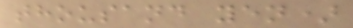thousand yen)
